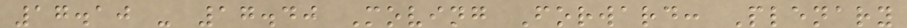17.10 - 17.40 Moving Forward: Plenary
